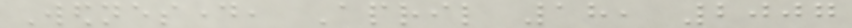Wednesday, April 18, 2007
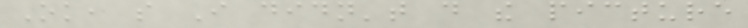Ok, so I didn't do the picture
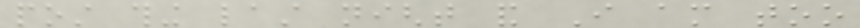post thing last night and I am too
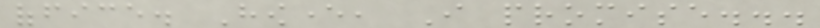office. However, I promise...
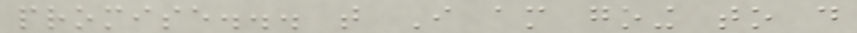promise... that I am going to do
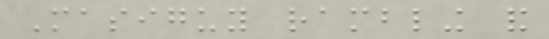Masiguy rambling and
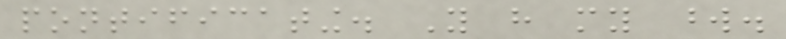pontificating. You have my word.
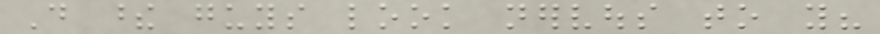Do these guys look nervous to you?
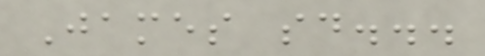James said...
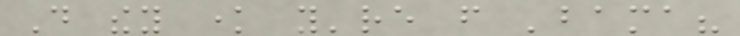Do they know you're from 'bama?
